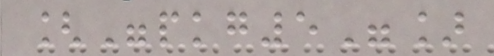["pkg5"]
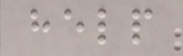help
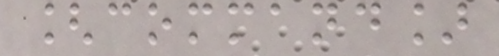[command]
